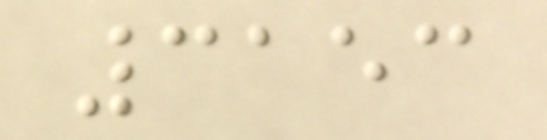3153
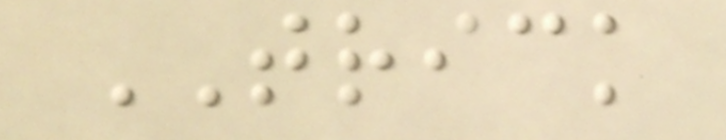TRICK
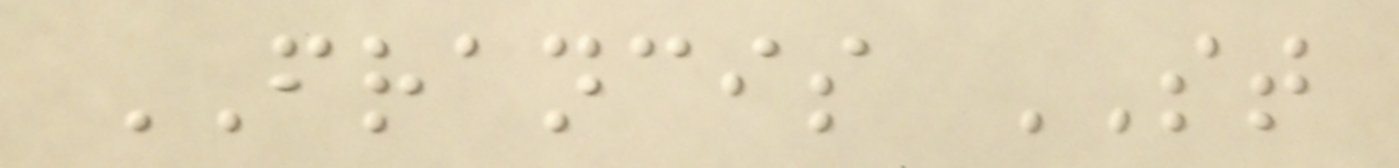FRANCIS ST
